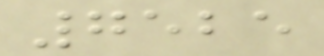7525
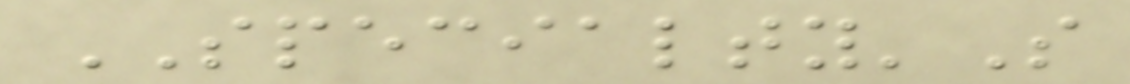SPECIALTY'S
